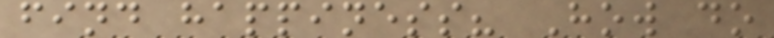find happiness? How do
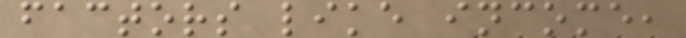factors like income,
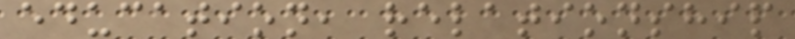education, relationship
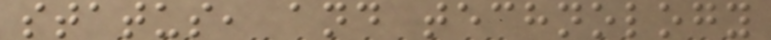status, and technology
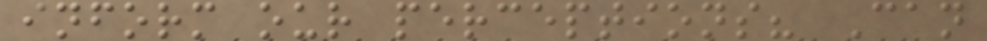inform our perceptions? Can
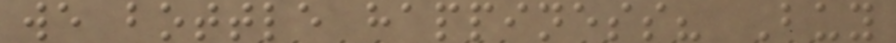we bottle happiness? Buy
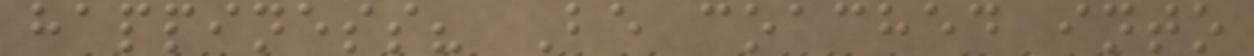happiness? Be coached into
